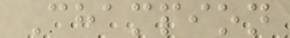Champion
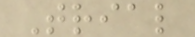Trial
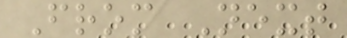From Next
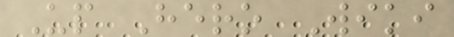Up Hero Wiki
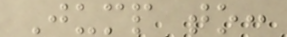Jump to:
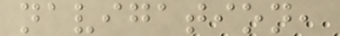navigation,
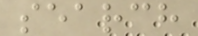search
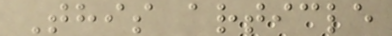This article
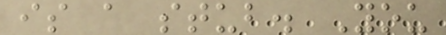is a stub. You
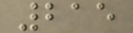215
